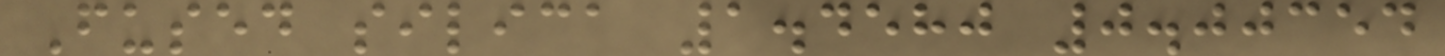Fused silica 1.4580 0.00354
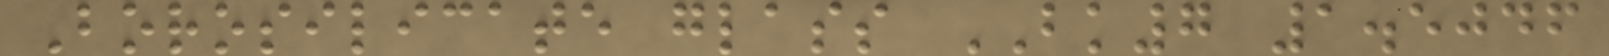Borosilicate glass BK7 1.5046
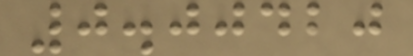0.00420
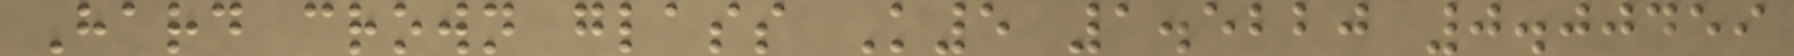Hard crown glass K5 1.5220 0.00459
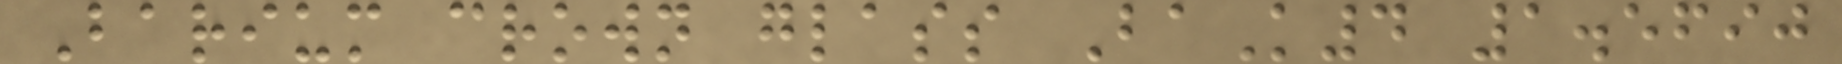Barium crown glass BaK4 1.5690
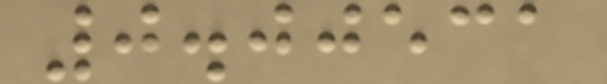0.00531
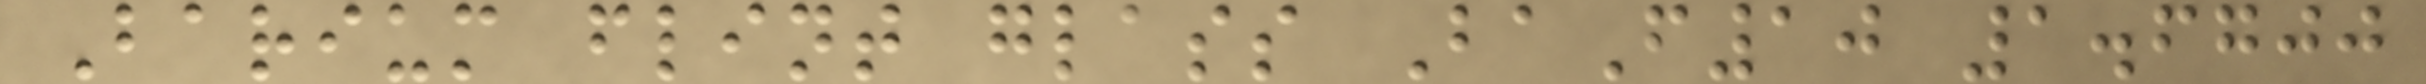Barium flint glass BaF10 1.6700
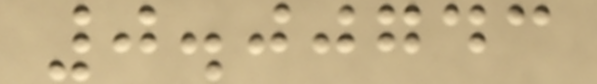0.00743
